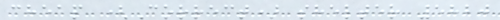cheap (Correct) shelter 5820
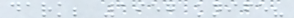dark; 1957 knife?
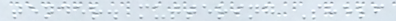tender. muttering Shelf
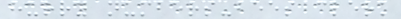hurry numbers-bees clerk
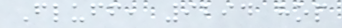Fluff, 9294 hop
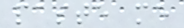paste me
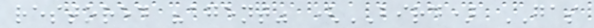restored "agent" (BIRD) GAS
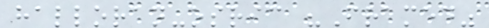halloran-osric "Framed"
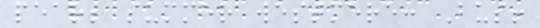pear; summer westmere: Bus!
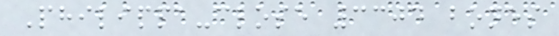Philippa-close 3304 bones
